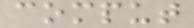comput
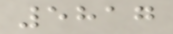5817
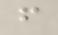f
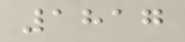1817
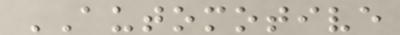AUTOMOTIVE
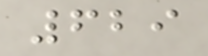629
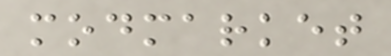modmarket
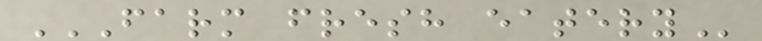FARM FRESH EATERY
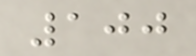100
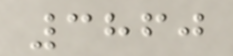3860
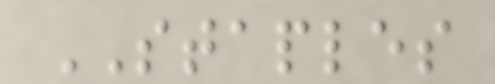STAPLES
